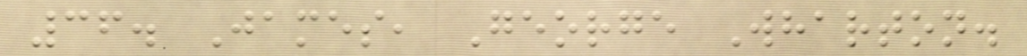36. James, George Wharton.
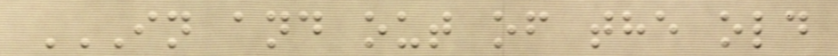IN AND OUT OF THE OLD
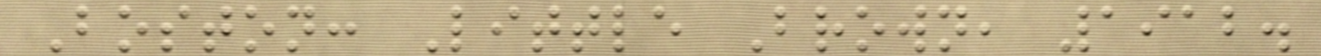Boston: Little Brown, 1912.
